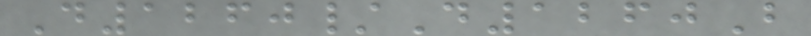D1260/D1260B
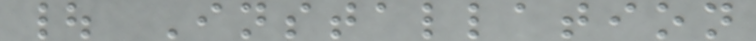| Installation
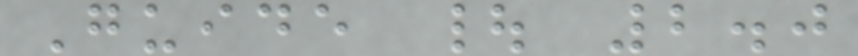Guide | 2.0
